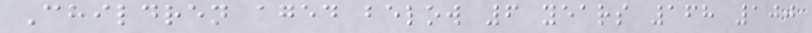Children aged below 6 years 168 100
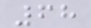68
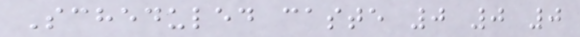Scheduled caste 0 0 0
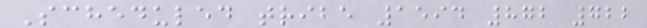Scheduled tribe 1594 872 722
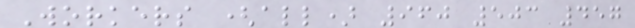Workers (all) 960 503 457
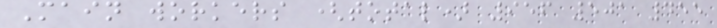Main workers (total) 956 501 455
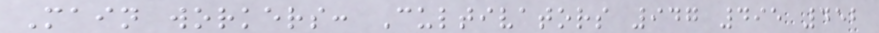Main workers: Cultivators 947 495 452
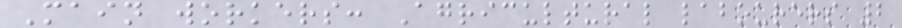Main workers: Agricultural labourers 2
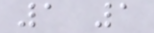1 1
